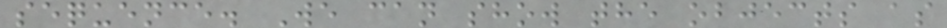sequence. We can show the objects as
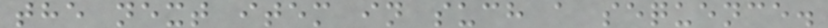the next item in such a sequence.
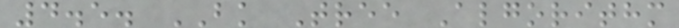4.5. BK Tree Algorithm
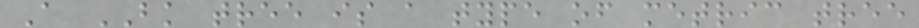A BK tree is a type of metric tree
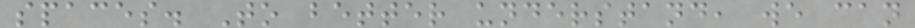spaces. To better understand, we can
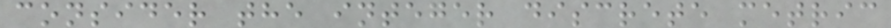consider the integer discrete metric
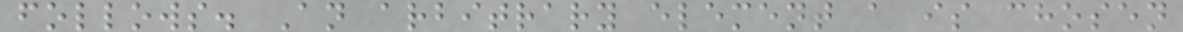follows. An arbitrary element a is chosen
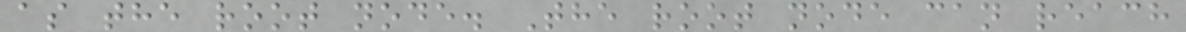as the root node. The root node can reach
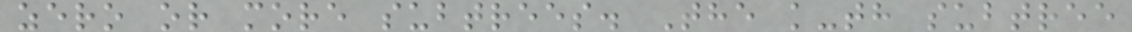zero or more subtrees. The k-th subtree
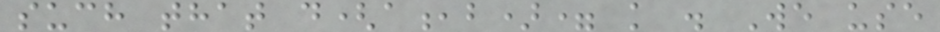such that d(a,b)= k . We use
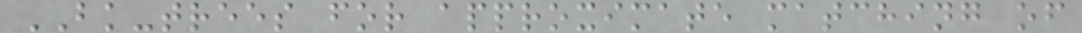BK-trees for approximate matching of
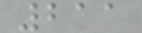211
